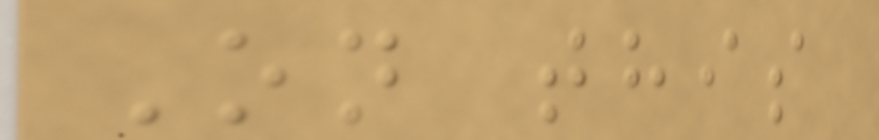On this
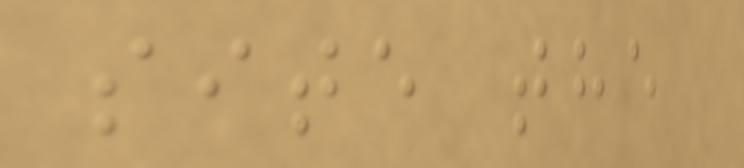site the
